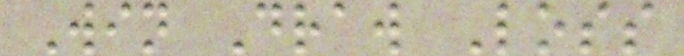Win Draw Loss
